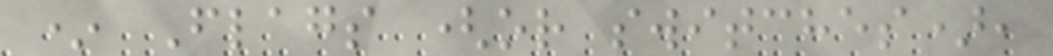* Flags (or switches),
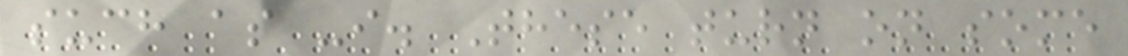such as -i. These turn on some
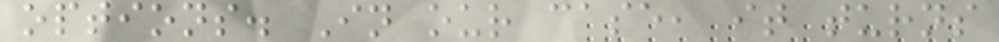options. In our case, it turns
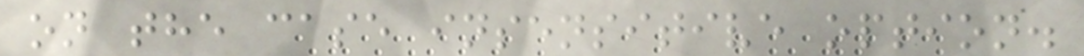on the case insensitive option.
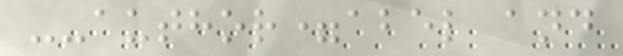--author=abel and
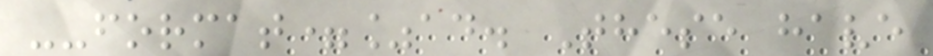--format=%ad. These have
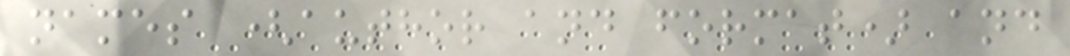names (author and format) and
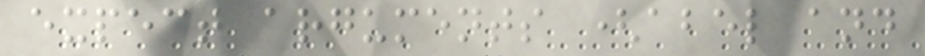expect arguments (abel and
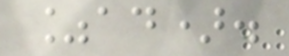%ad).
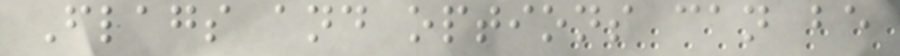Flags and options can be
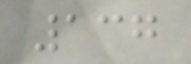137
